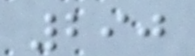290
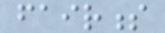fairness
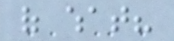of what?
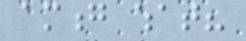among what?
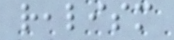realism
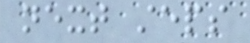next steps
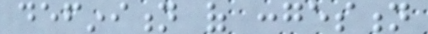definition of congestion
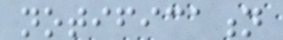notification
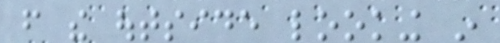from the outside looking in
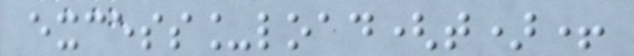excess_load(t)+
